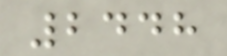2448
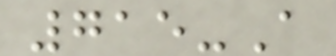715-A
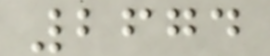2674
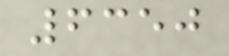6350
